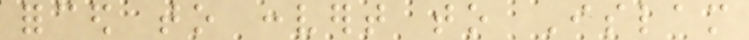forced to convert to Islam
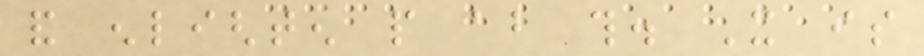and enlighten people about this. It is
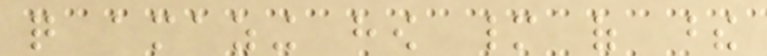quite amazing how many of these
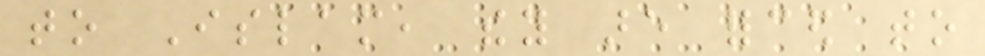to Islam, they are forced to
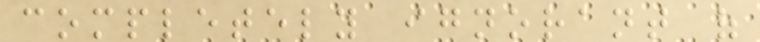completely ignorant of
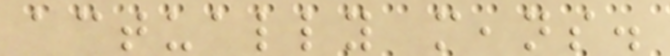actually means.
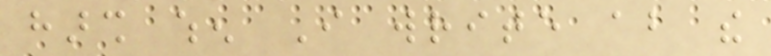harsh when I write about the
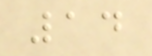14
